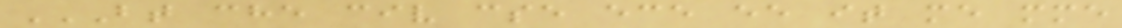BT CHE CIV CSE ECE EE IT ME MME
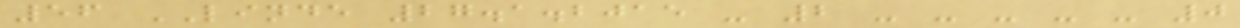56 LINDE 27.1.2015 - 2 - - - - - 0
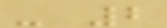- 2
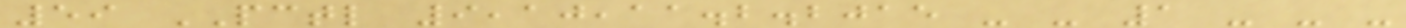59 PCTL 9,10,11.2.2015 - - 1 - - -
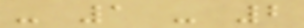- 1 - 2
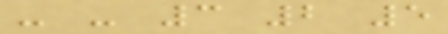- - 3 2 5
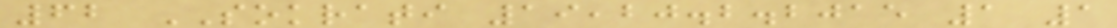62 SOKRATI 19,20.2.2015 1 1
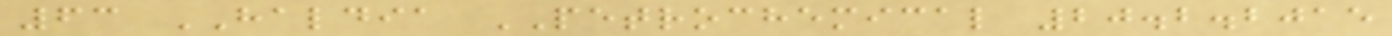63 HALDIA PETROCHEMICAL 20.2.2015
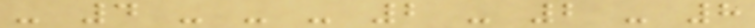- 4 - - - 2 - 2 - 8
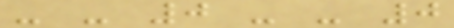- - 0 - - 0
